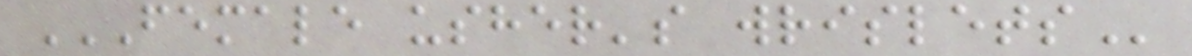FEMALE USHER'S WRISLETS
